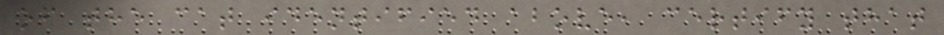of the cat identified above, certify that
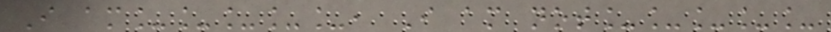I am_____, I am not_____
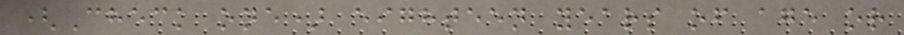(Check one) eighteen years of age or
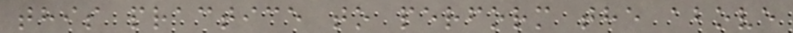this practice to perform the above
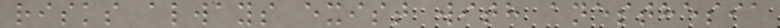risks always exist with anesthesia
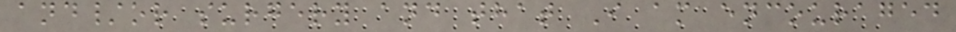and/or surgery and that I am encouraged
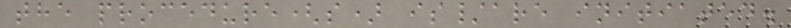the procedure(s) is/are initiated.
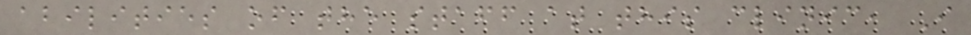abilities of the staff at this clinic, I
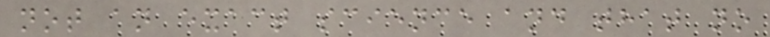not an exact science and that no
